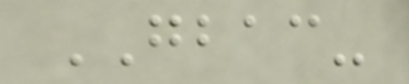GBAC-
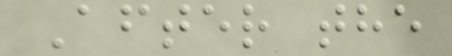After the
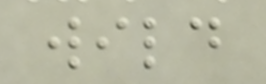wild
